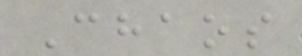Chaos
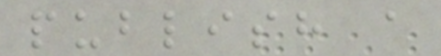publish a
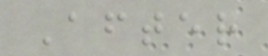After
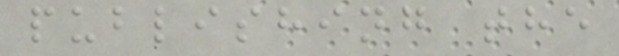publishing the
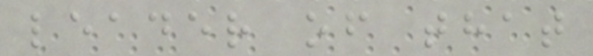leader of that
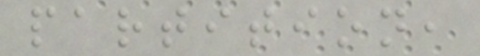partition,
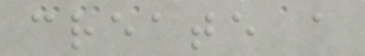create a
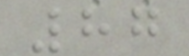87
